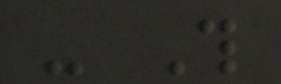- This
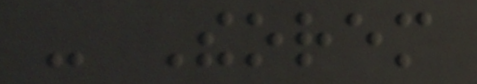- Theorem
